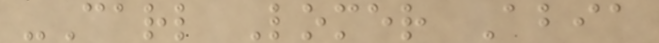-Carl Lomer Abia
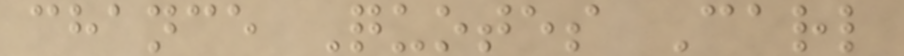chance Quotes Carl
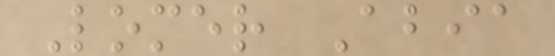Lomer Abia
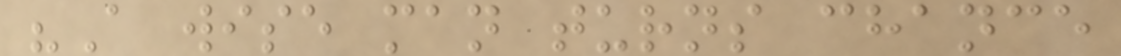"A wise man turns chance
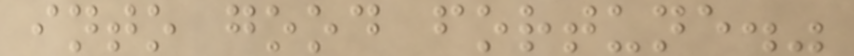into good fortune."
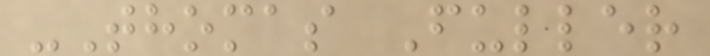-Thomas Fuller
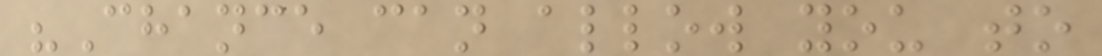"Chance can allow you to
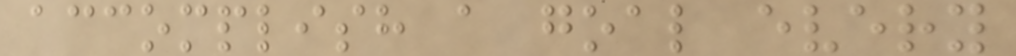accomplish a goal every
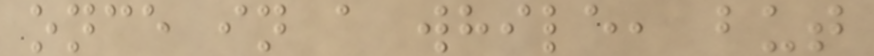once in a while, but
